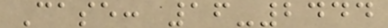Case: 16-2444
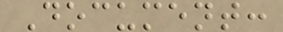Document:
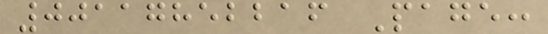00117852216 Page:
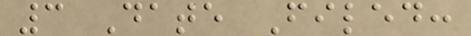3 Date Filed:
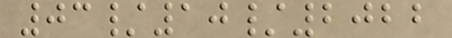03/10/2022
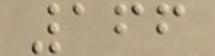166
